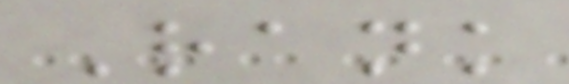Rank
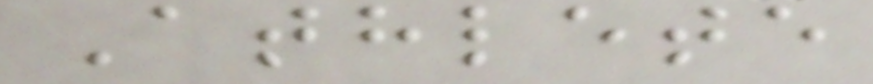Athlete
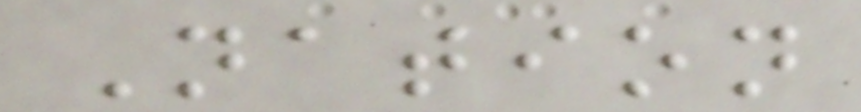Nation
